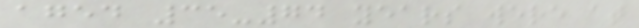aged 35-74 years were at
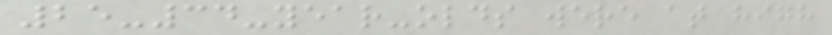25-34-year-olds were at high
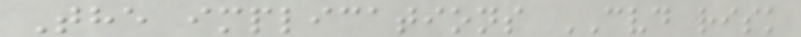The implications CVD risk
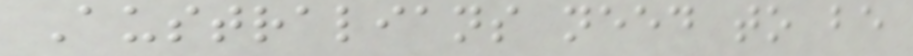Australians need to be
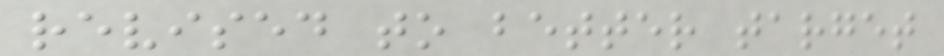revised to better target
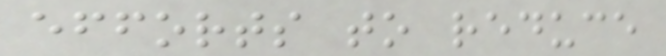efforts to reduce
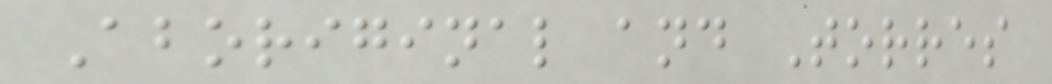Aboriginal and Torres
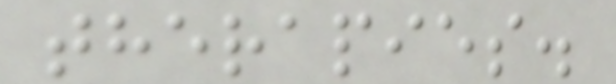therapies.
